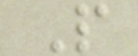P
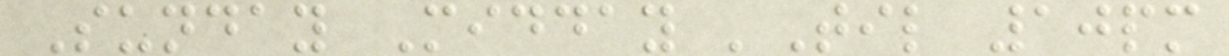Sunday Midday 'Til 10pm
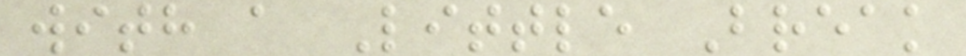with a Little Break
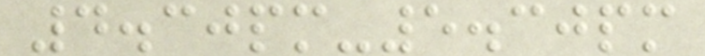4.30pm-5.30pm
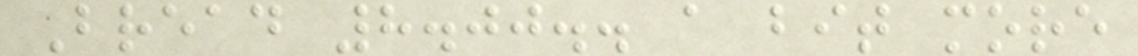Bread 8.00.. a bit more
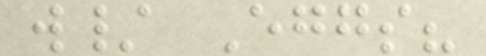w/ Eggs?
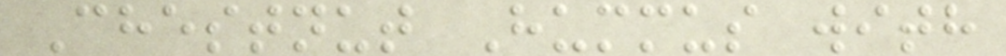Chestnut Hummus with
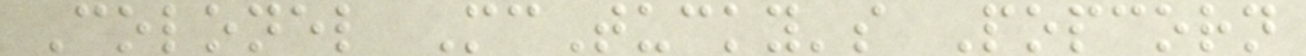Colonel McTucky's Popcorn
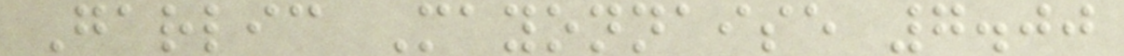Garlic Mayonnaise 7.00
